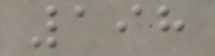198
